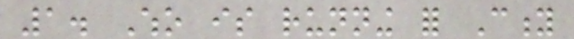1. Who is running for City
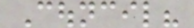Council?
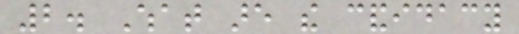2. What are the candidacy
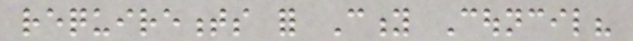requirements for City Council?
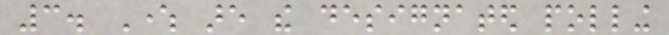3. Where are the designated polling
